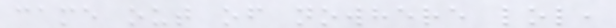came out of nowhere lol,
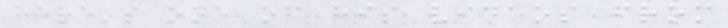here's one of his videos from
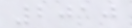2010
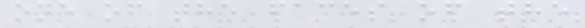one of the faces of the
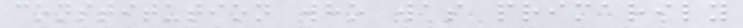constitution who was primarily
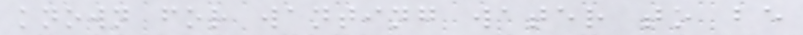known for wanting water to be
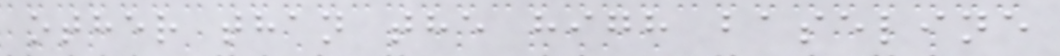other than the high baseline
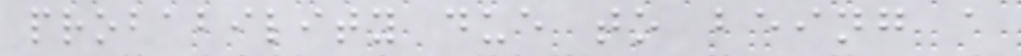probability due to being a
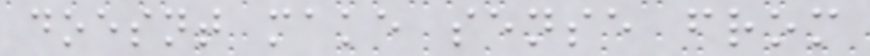doesnt make sense from
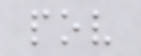pov
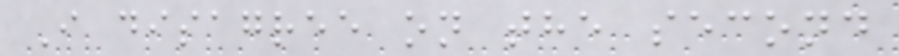I disagree on the second
